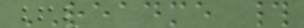README #
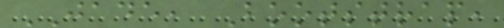JADE, Bootstrap,
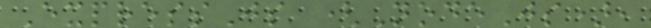ExpressJs (NodeJs),
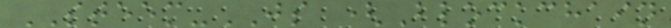STEEM-JS (Blockchain
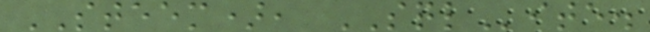STEEM), SQLite.
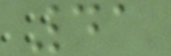41
